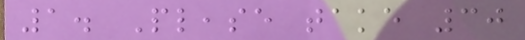1. Please take 30
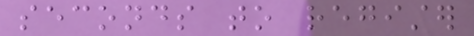seconds to register
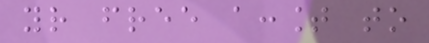your free account to
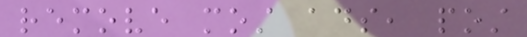remove most ads, post
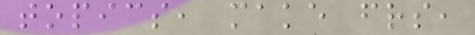topics, make friends,
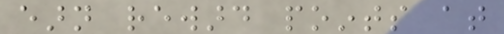earn reward points at
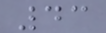43
